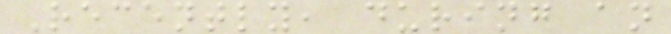Recently, during an
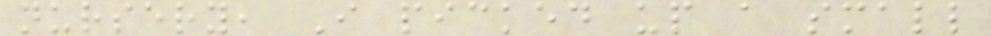nursery, I picked up a small
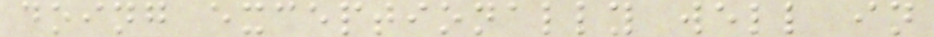doing exceptionally well in
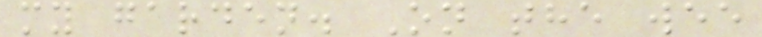my garden. On the wee
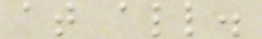at all.
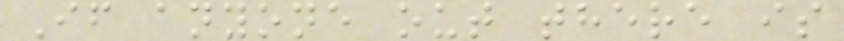If anyone out there is
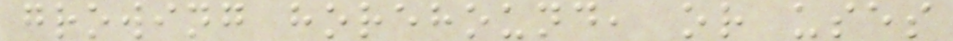growing horehound, or uses
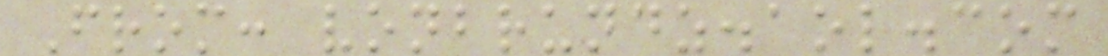From: vonbrundz.aol.com
